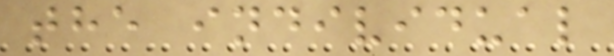the individual
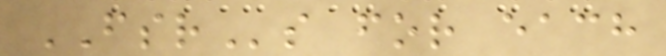FSRs for each
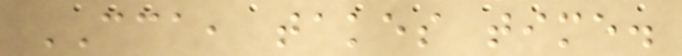CCA, takes time.
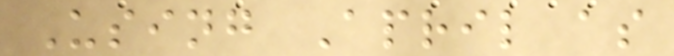Using April as
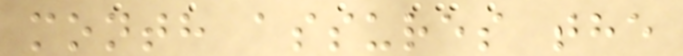month assures the
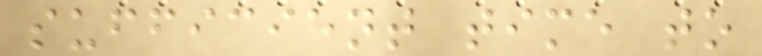sufficient time to
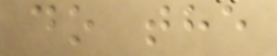do the
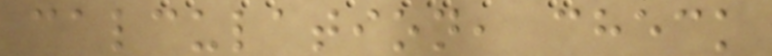calculation, check
